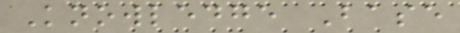Knowledge Base
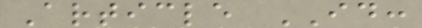Article ID:
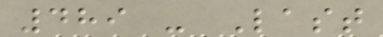489 - Last
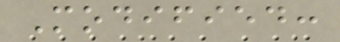Modified:
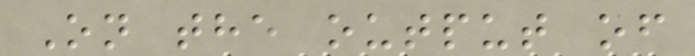On the output of
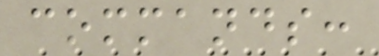commands:
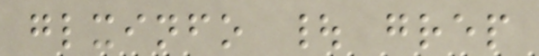glxinfo | grep
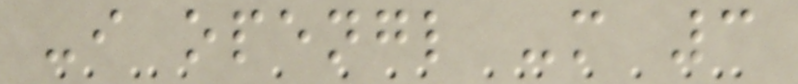-i opengl -m 3
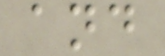and
